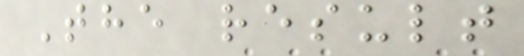The result
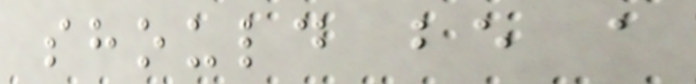should be a
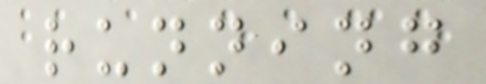running
